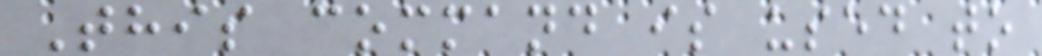This command is used to
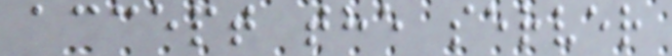accept the server
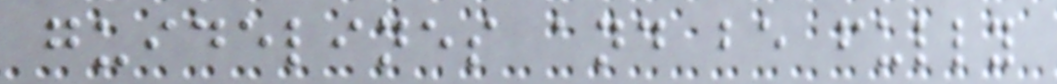guidelines and be fully
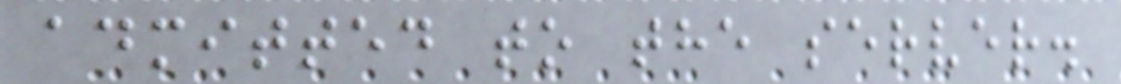admitted to the server.
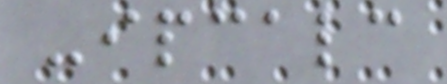-ipcalc
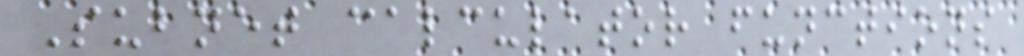Subnet calculator functions
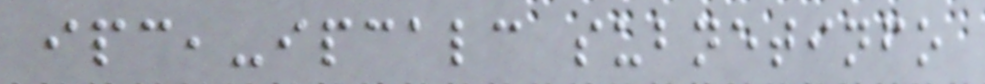ipc,-ipcalc subnetinfo
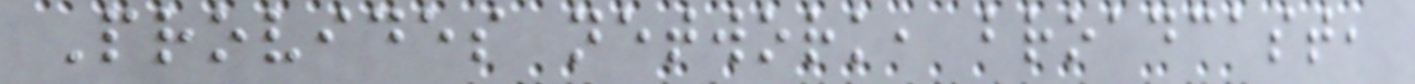Provides network, broadcast,
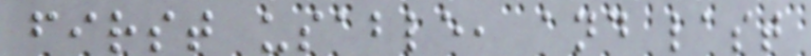first usable, and last
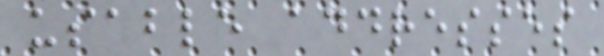usable addresses
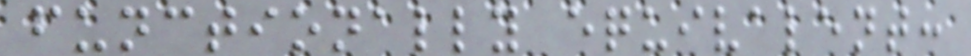functionally equivalent:
